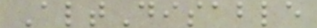AltDisable
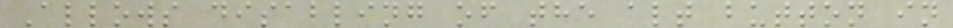Allows disabling of the alt button in
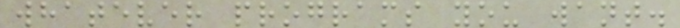whatever programs you want.
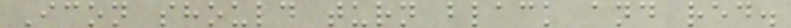Icon should turn black and red.
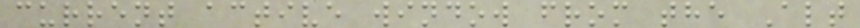current active window from the Alt
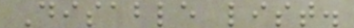Disable list.
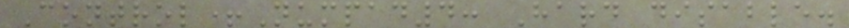Control+Numpad4: Hard disable.
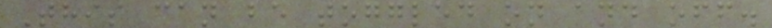This can be toggled on and off.
